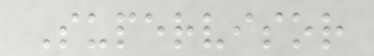Supervisor
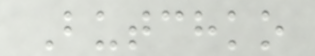Butchko
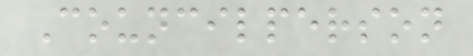Councilperson
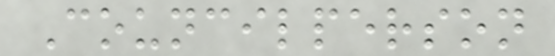Councilperson
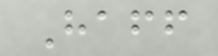Haff
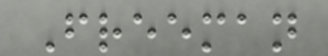Freeman
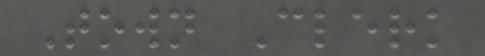Town Clerk
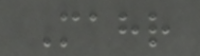Mahr
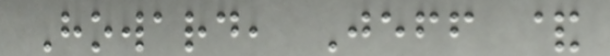Howard, Jeff &
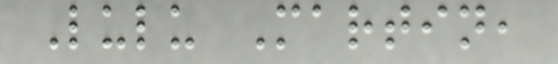Lulu Martin,
